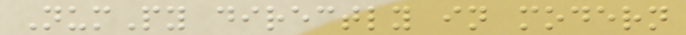NumPy directly in modern
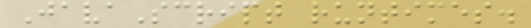JavaScript runtimes.
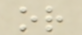or
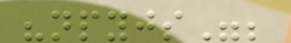"npyjs";
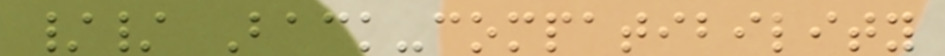// Back-compatibility
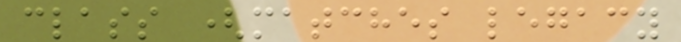class (matches legacy
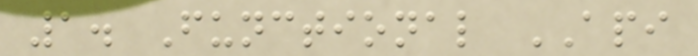1. Functional API
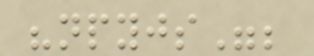"npyjs";
